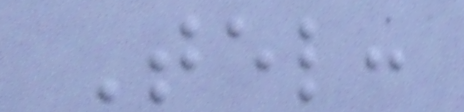Tel:
